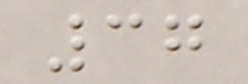37
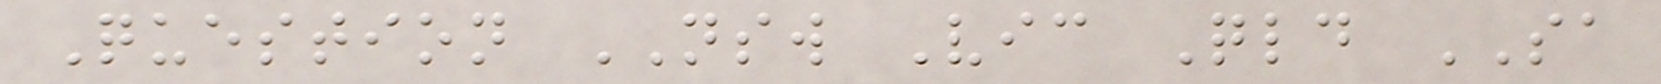Question NSW Vic Qld SA
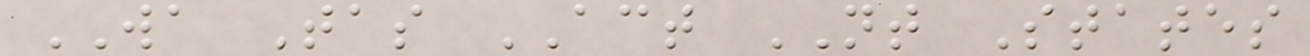WA Tas ACT NT States
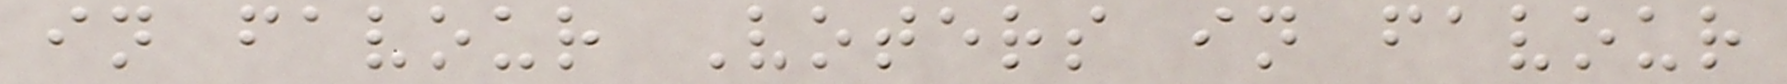in favour Voters in favour
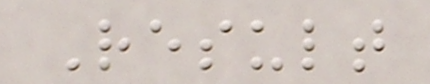Result
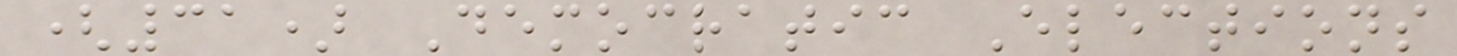(31) Democratic Elections
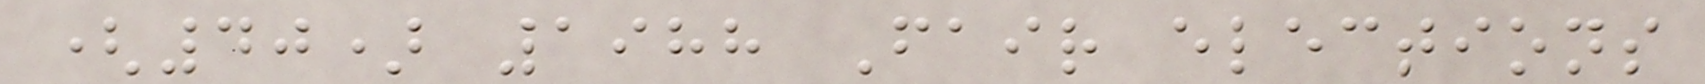(40) 1988 Fair elections
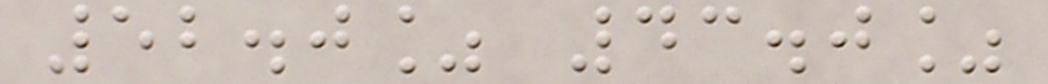52.0% 43.0%
